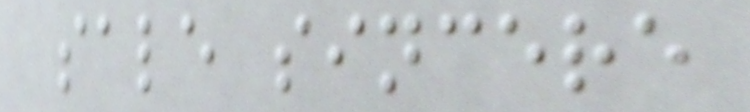sale sincere
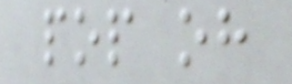pop oh
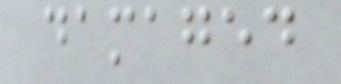damaged
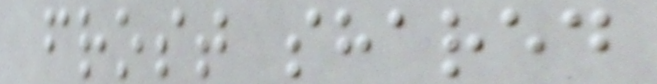frost shared
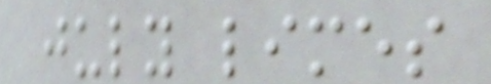july limes
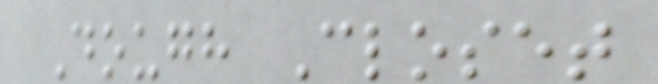Dough Closet
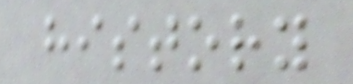history
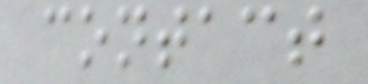contact
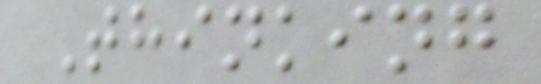Thinking
